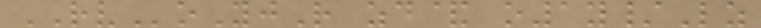RVoYjR zd& o1y/Lz
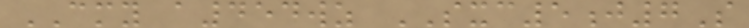CMY a454wz SXC5j7S
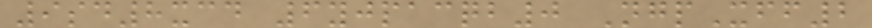9sd8xcd 6yjpacqb0 NgpXff2
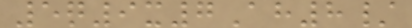5q9x7Ah8/
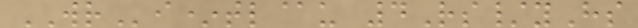WRi*tl@u 4Rs/yHs
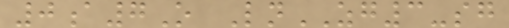0a7O LnZG3-sg
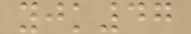yjk47
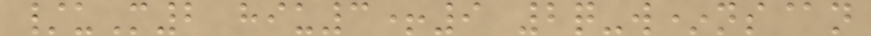/uM2 hiu3+9 2q-w*ns@n
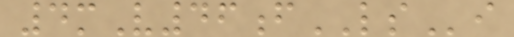4mV46fLSi
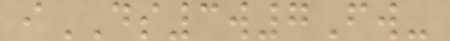iDS3w7Fw-
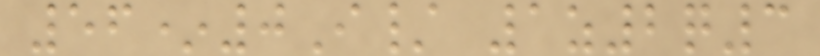56*0I/ 1z2q3
